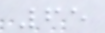65
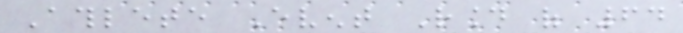Athlete Event Round of 64
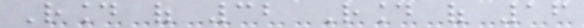Round of 32 Round of 16
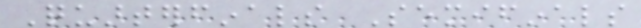Quarterfinals Semifinals
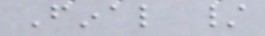Final /
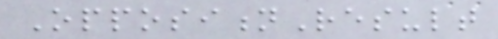OppositionResult
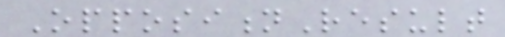OppositionResult
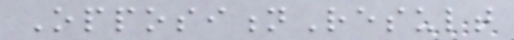OppositionResult
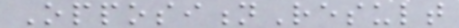OppositionResult
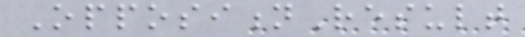OppositionResult
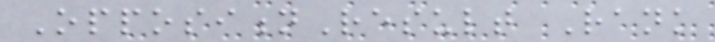OppositionResult Rank
